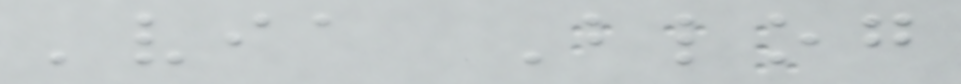'via Blog
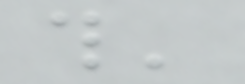this'
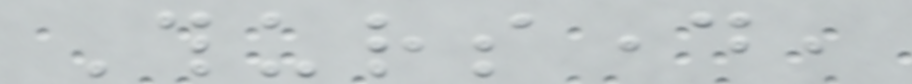Thursday,
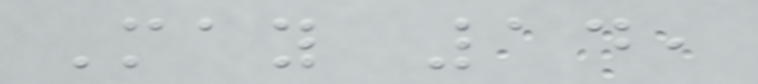May 14,
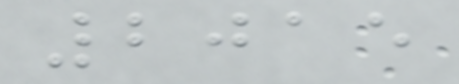2015
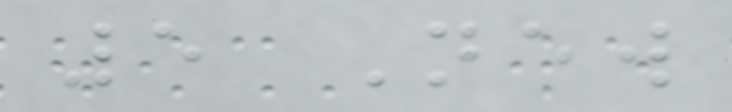5 New
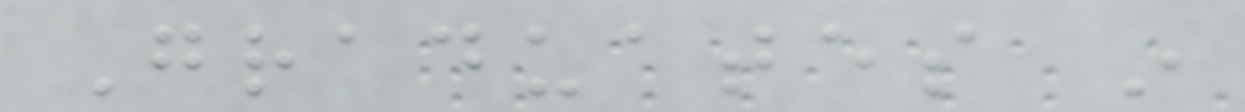Graduates in
